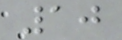10
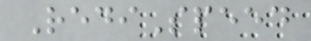RediSpeed
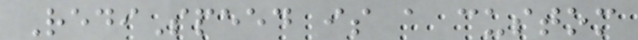RediSpeed is a custom
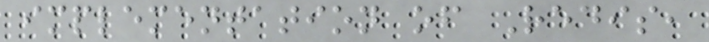implementation of Redis,
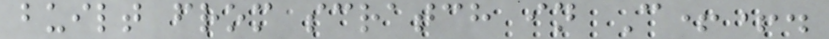built from scratch in C++.
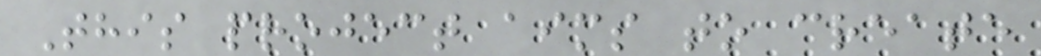This project aims to create
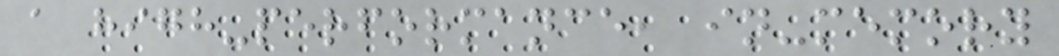a high-performance, in-memory
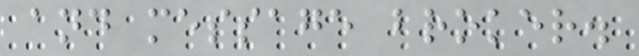and message broker.
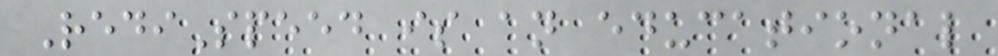RediSpeed is an educational
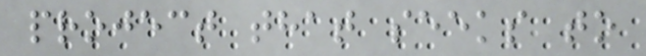project that seeks to
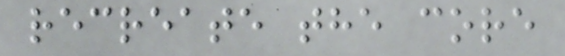recreate the core
